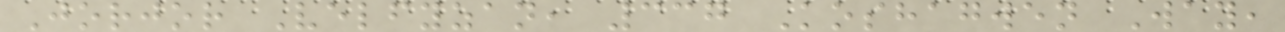Jorjor Velfyzan, 337 Koshagwen Way,
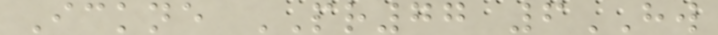Ickne PR77 6HW
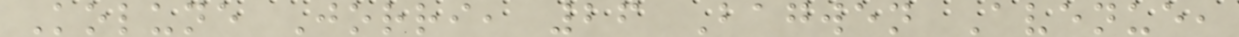Kolune Jorri, 26 Bagwen Avenue,
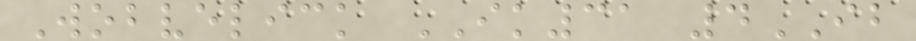Wobvelick IK31 4IB
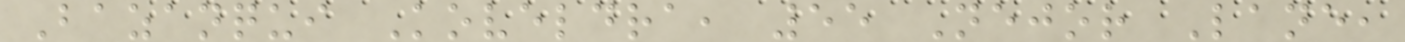Bazanqui Koveldra, 55 Nejor Lane,
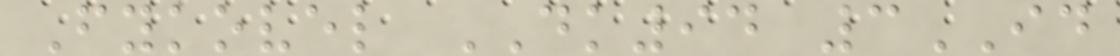Fykovel DK94 3ID
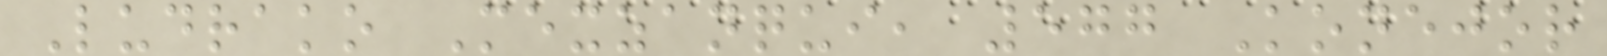Ludrako Mexzanqui, 577 Konejor
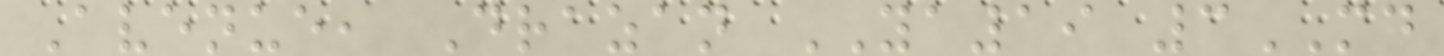Avenue, Drazan YA19 3MD
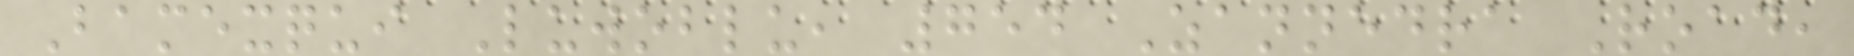Bamexqui Luwoblu, 754 Zannedra Road,
